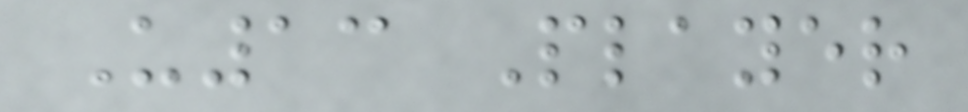U13 Player
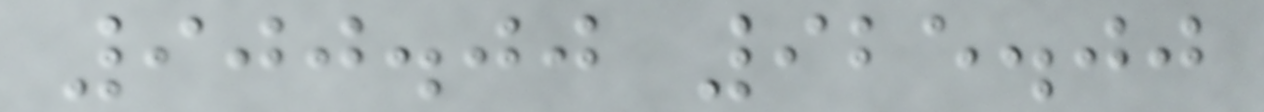900.00 925.00
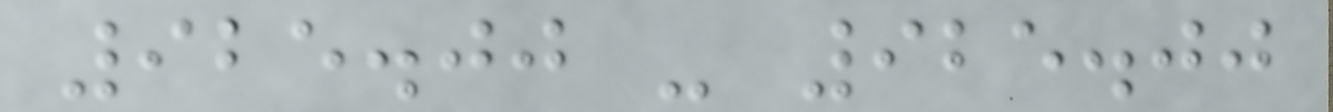925.00 - 925.00
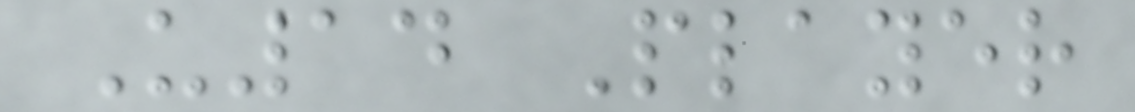U14 Player
